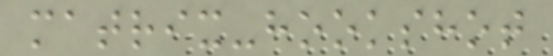matrix-hookshot
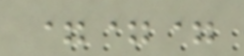===
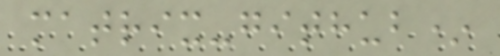matrix-github*
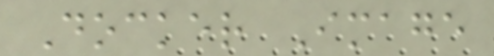Docker Image
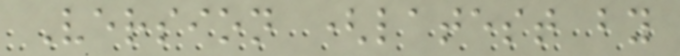Version (latest by
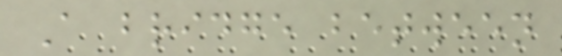A bridge between
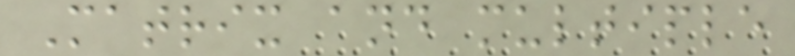Matrix and multiple
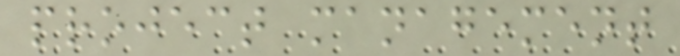project management
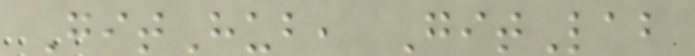GitHub, GitLab
